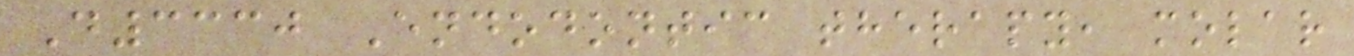D3330 Endodontic therapy, molar
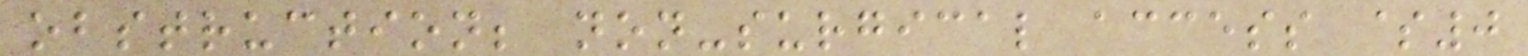obstruction; non-surgical access $0
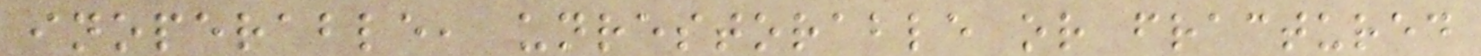inoperable, unrestorable or fractured
